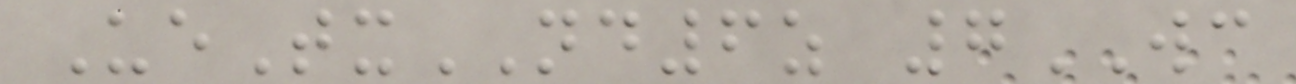UeTxND6z 7WC
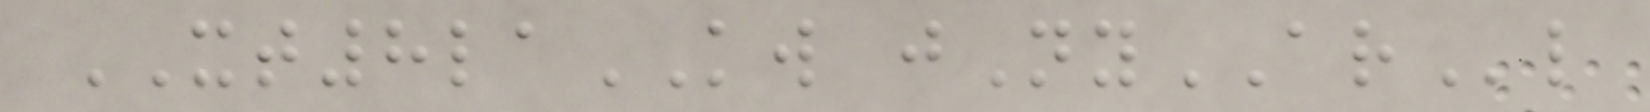XT8laKW jNyARl
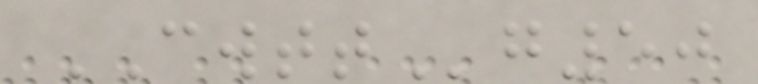CWTTg50
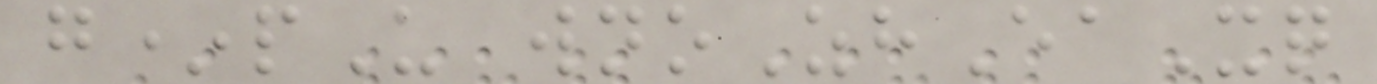g*pU wnoZhEaXq
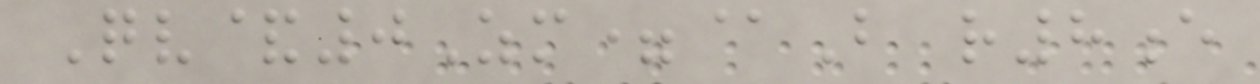Qv&0Zm=@B r8e
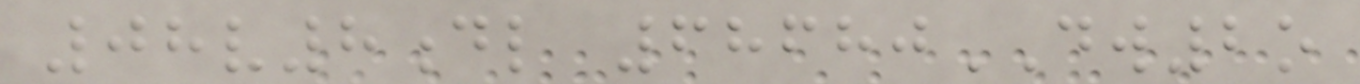08v8dl 68680DW2o
